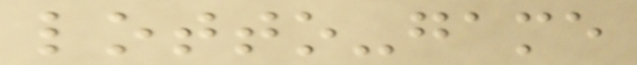lotto-game
